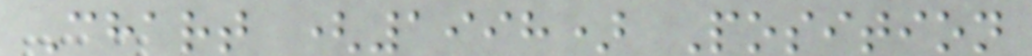Chart (1998) Position
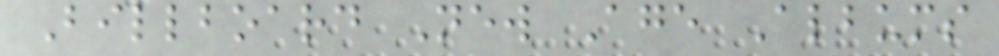Billboard New Age Albums
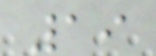19
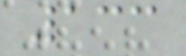133
